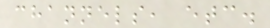channels, etc.
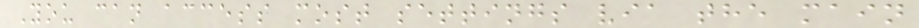You can access most settings via the main
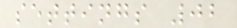settings 02
